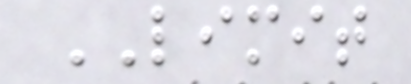LIMIT
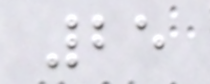25
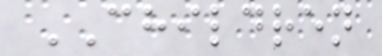CHILDREN
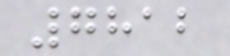7812
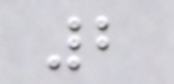2
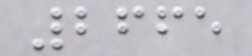2665
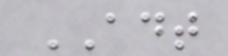ADT
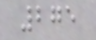275
